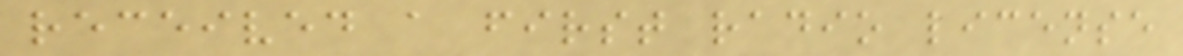received a first radio license
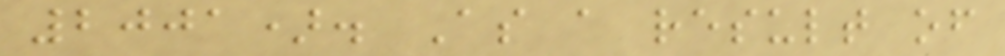2001). As a result of
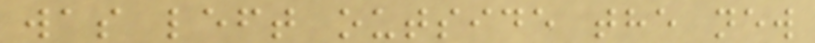was left outside the new
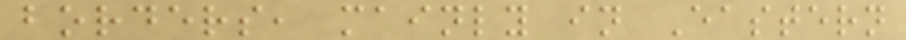borders, mainly in Eastern
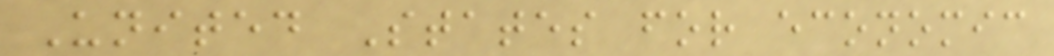United States for economic
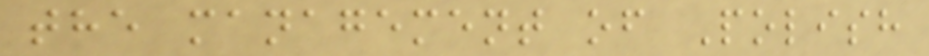the management of Polish
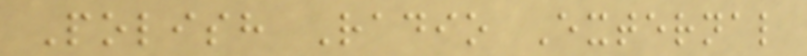Polish Radio External
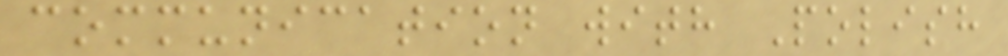communication with Polish
